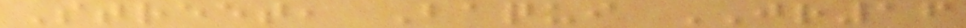Street, Baqui JR16
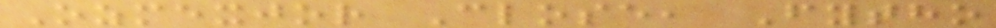Ozmexjor Close, Fytho
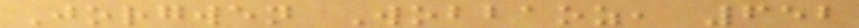Jorgwen Wobbaoz, 652
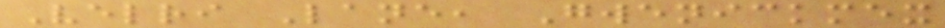Velri Lane, Gwenickmex
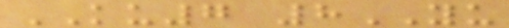KU7 8YU
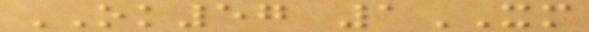OK57 1XM
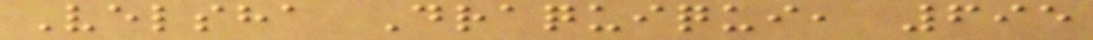Velsha Draquiqui, 695
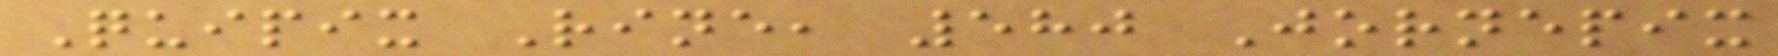Quipix Rine, 580 Jornepix
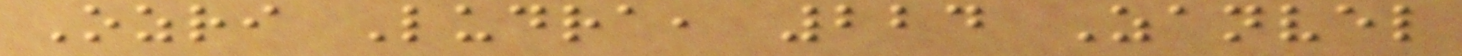Ozri Ludra, 224 Zanvel
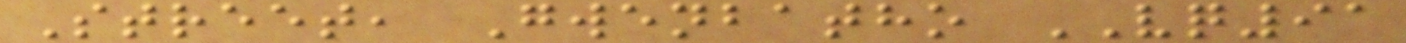Street, Gwenbatho VQ91
